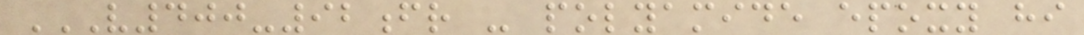V400-92FR - POLYAMIDE EPOXY HI
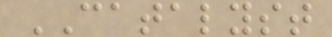CATALYST
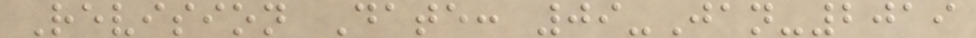Revision Date: 09-Jan-2019
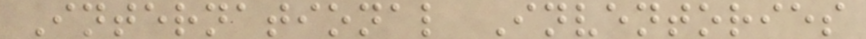International Inventories
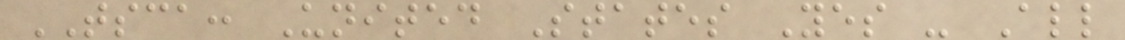TSCA: United States Yes - All
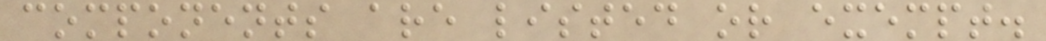components are listed or exempt.
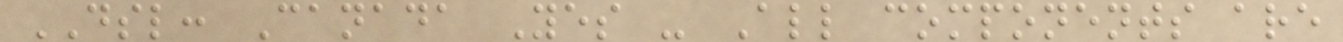DSL: Canada Yes - All components are
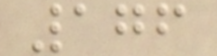176
